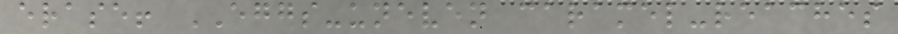erase! EGGS-uneven caramel-reaches
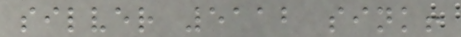silver 5112 sink!
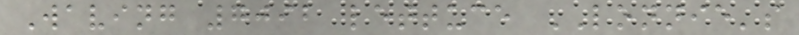Waving 7092 lettuce LONNIE's
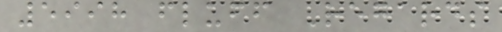5998 fluff Regards
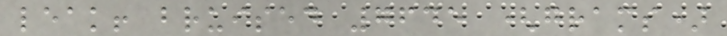leak! bruised 7645 (grams)
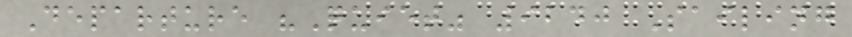Departure "Quiet" 9240 Sailing
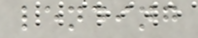lending
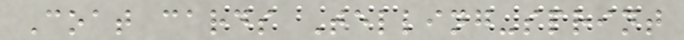Coat cards Telling-sprint
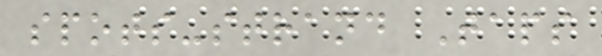spots-strand Taps
